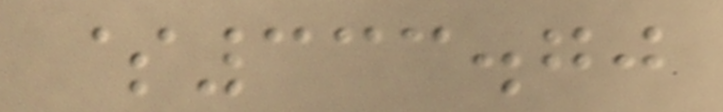$333.70
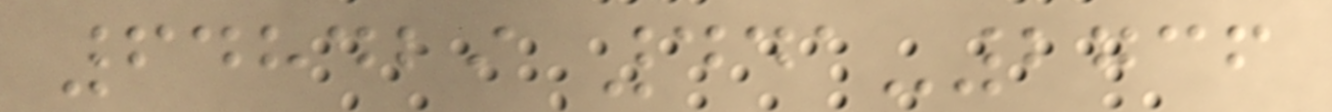648429 441-2736
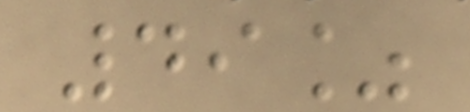49%
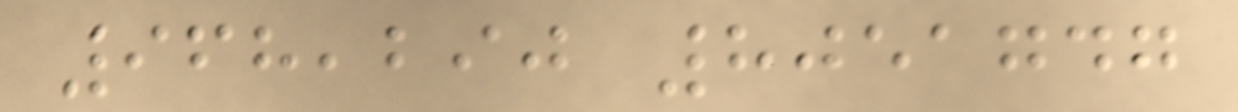968,290 8051747
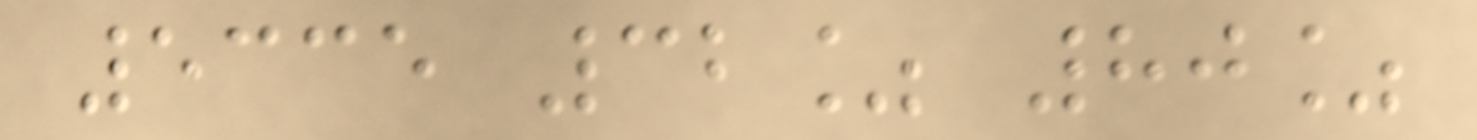5335 32% 80%
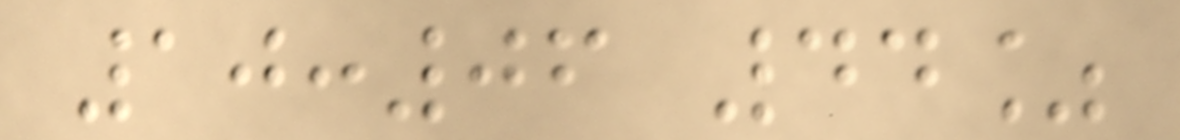10:06 44%
